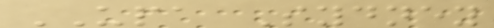UPA Sydney
